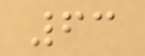63
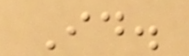Id.
